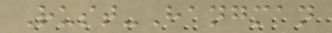Rust-Hangman
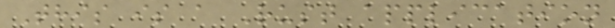This is a Rust application
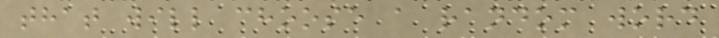that will choose a random word
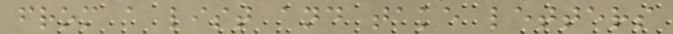from a list and take letters
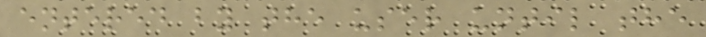entered by the user until the
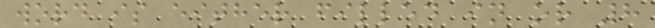word is either filled in or 8
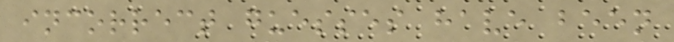incorrect guesses have been
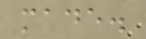made.
